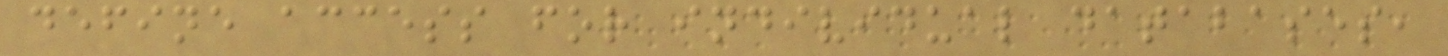define access for individual databases,
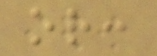or:
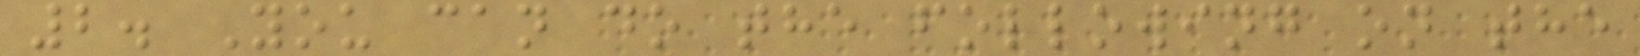2. You can do the following on the
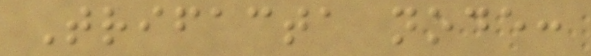Trifacta node:
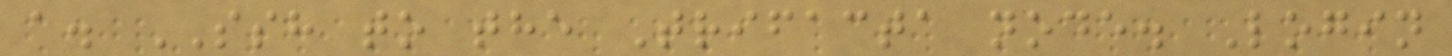a. SSH to the Trifacta node. Login
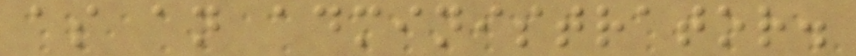as an administrator.
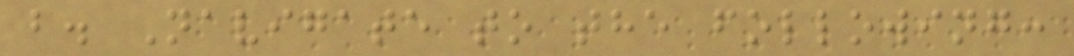b. Navigate to the following:
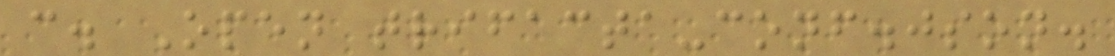c. Open trifacta-conf.json.
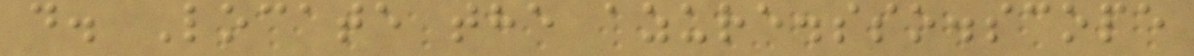d. Locate the azure.sso.scope
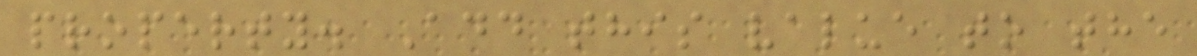property. Add this value to the
